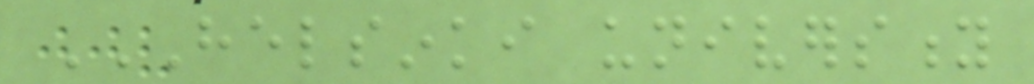HELSINKI UNIVERSITY
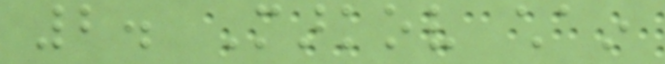2. Markov chain
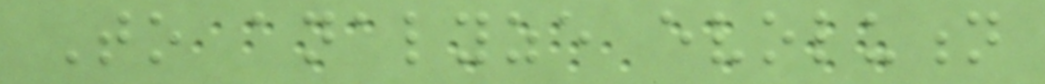To analyze evolution
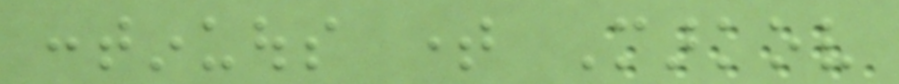continuous time Markov
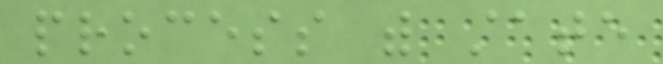process with state
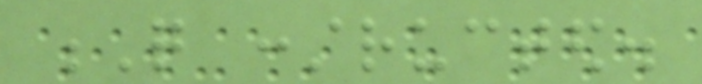Q constructed.
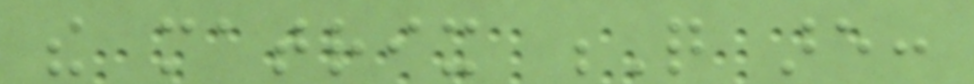the matrix Q are:
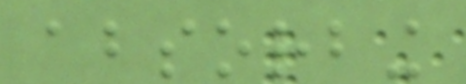absorbing
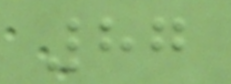87
